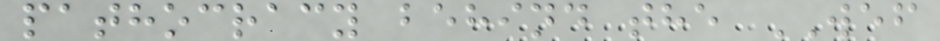pathocracy behind the WEF
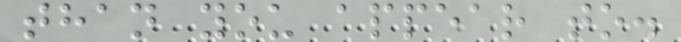than you appear to.
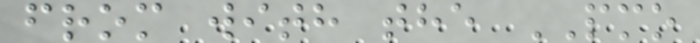from with the PMO
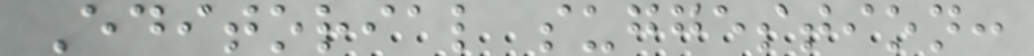Editorial suggestion:
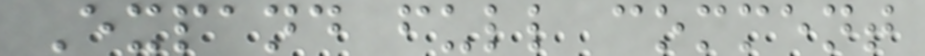Expand full comment
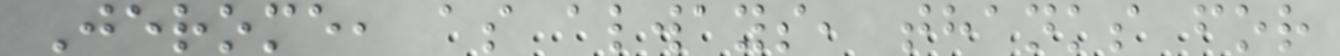Jerome, as always, thanks for
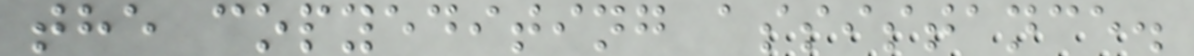the copyediting assistance.
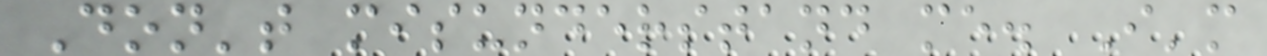Don't misunderstand me. I'm
